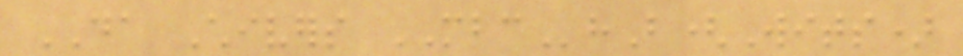DA Chivers MBChB(Wits)
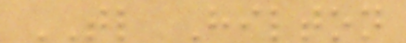TL Hilton
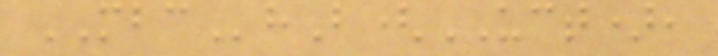MBChB(UCT),
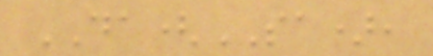DA(SA),
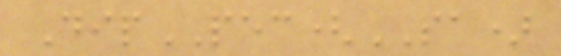DipPEC(SA)
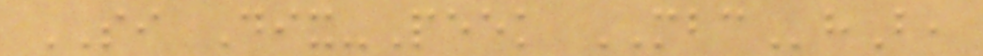SI Dix-Peek MBChB,
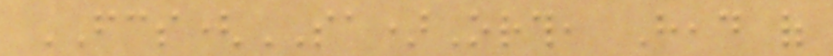FCS(SA)Orth, Head of
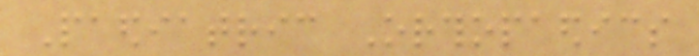Paediatric Orthopaedics
